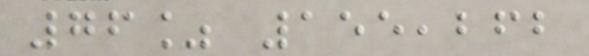76% 155,262
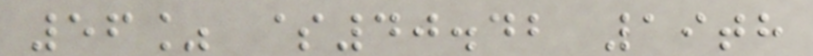56% $40.42 19th
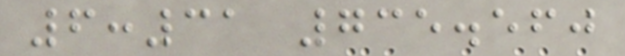6:31 735.560
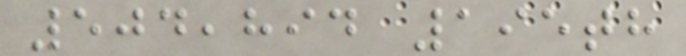504,894 195th
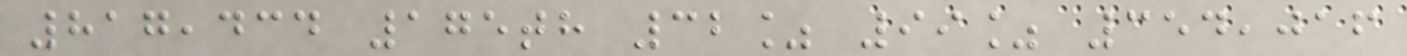817,434 175th 32% 99% 354,016
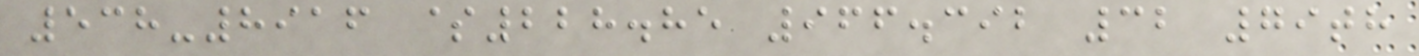538-8916 $228.85 966.392 32 79th
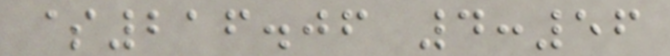$216.06 4:56
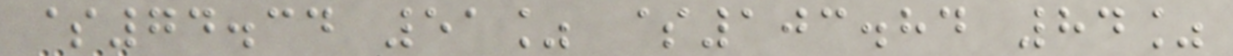$74.34 51% $103.84 84%
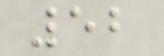52
